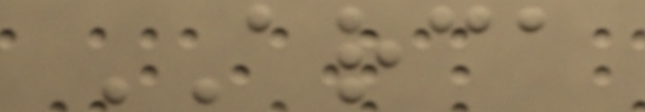ARCA
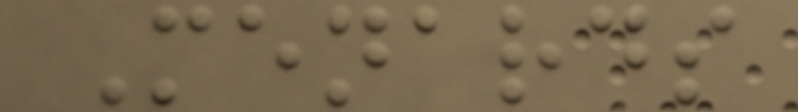Menards
